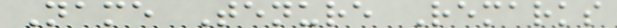Name Tenure Remarks
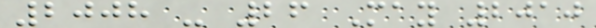2008 - 26 May 2010
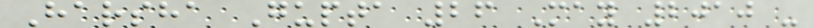Harsha Gupta 26 May 2010 -
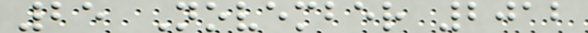25 November 2012
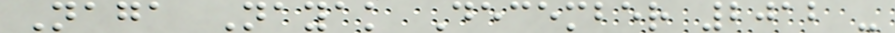Naga Nayak December 2012 -
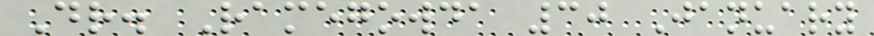Dr. Ramegowda 30 January
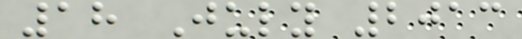18 July 2013
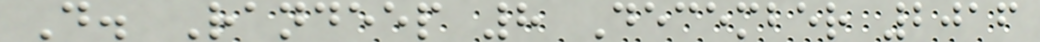D. Randeep 8 December 2016
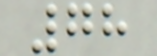78
